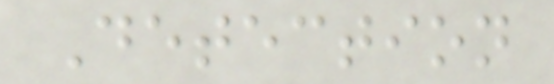Detection
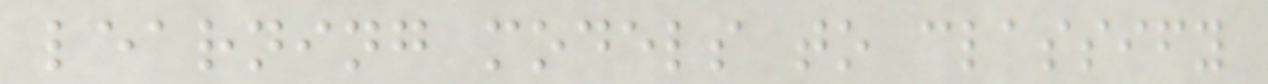learning models to classify
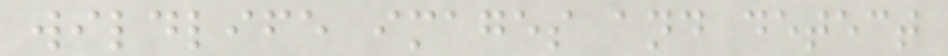wildlife images and detect
